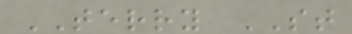TERRY ST
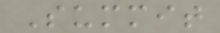Summit
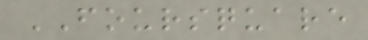FOURSQUARE
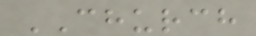CHURCH
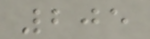205
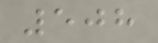508
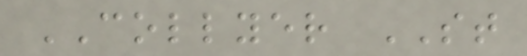COLLYER ST
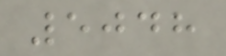5048
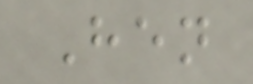Hen
